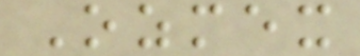Ozmex
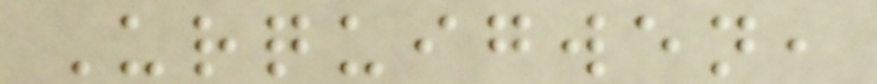Urquigwen,
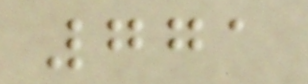771
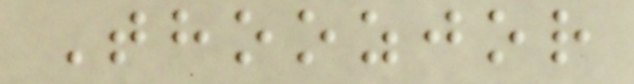Thoozjor
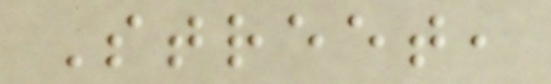Street,
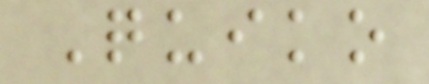Quiko
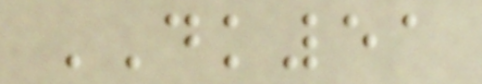DK51
